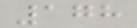178
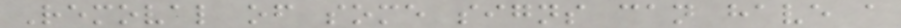Removal of some signs can have a
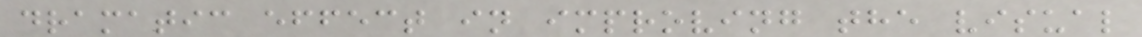dramatic effect in improving the visual
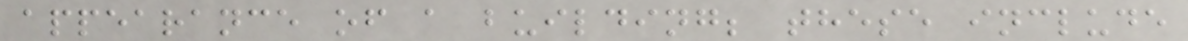appearance of a building; these include
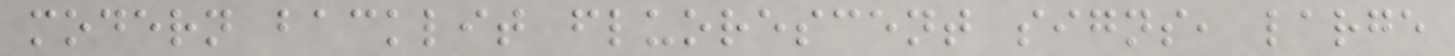modern backlit fluorescent signs, large
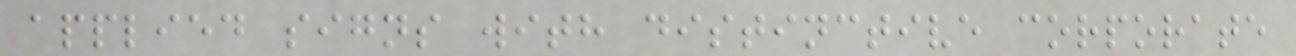applied signs with distinctive corporate
